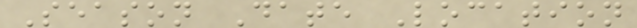Season Date Location
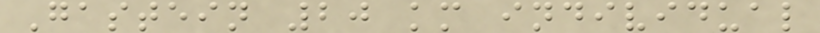Gastein 20 km individual
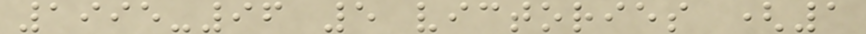1995-96 5 victories (1
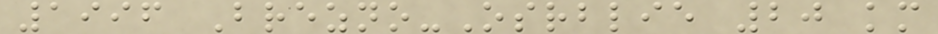1996 Brezno-Osrblie 20 km
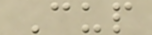Cup
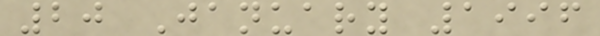20 January 1996
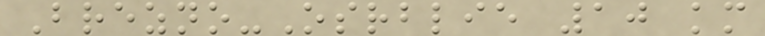Brezno-Osrblie 10 km
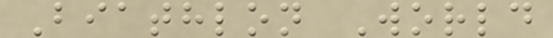Biathlon World
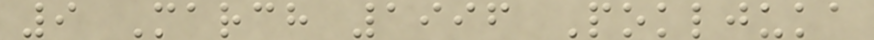9 March 1996 Pokljuka
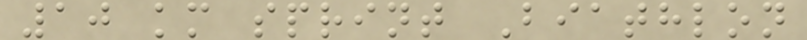10 km sprint Biathlon
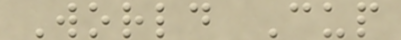World Cup
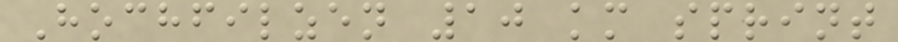Hochfilzen 10 km sprint
